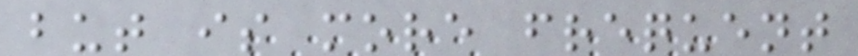but is more frequent
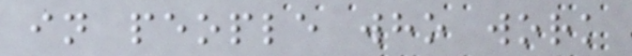in people who work
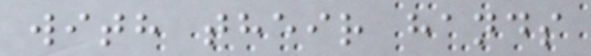with their hands
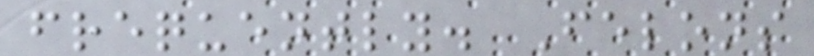frequently. Felons
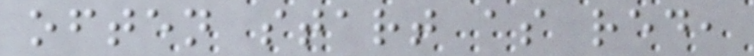often start as red,
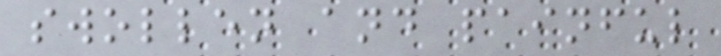swollen and painful
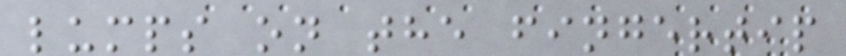lumps on the fingertip
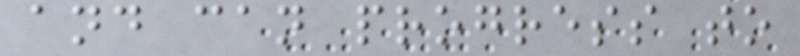and can progress to
